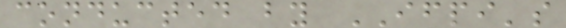conducted by IFPI's
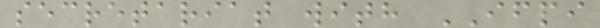secretariat with IFPI
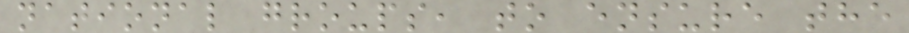national groups, to ensure the
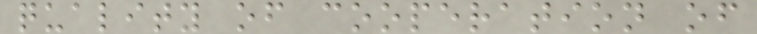quality of cooperation of
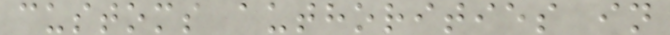customs authorities in
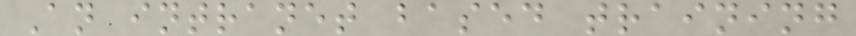An intranet based training
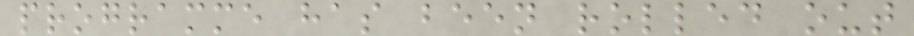programme has been rolled out
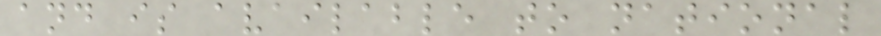and is available to national
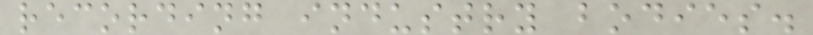recording industry bodies.
